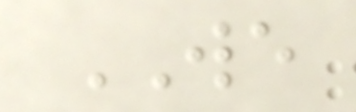WE
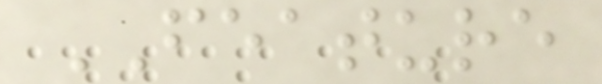FEATURE
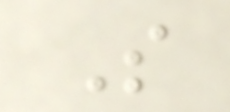S
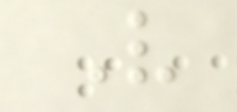V
